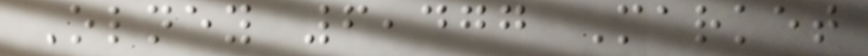Olney 6,477 Market
